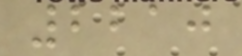2210
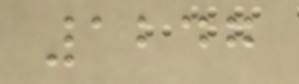1247
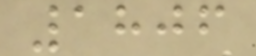1806
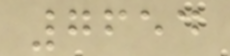7654
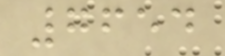7654
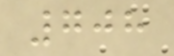708
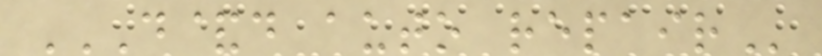D&D AUTO REPAIR
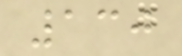130
